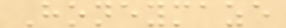Honeymaze
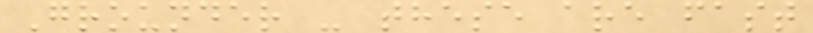Grounder - these are fast
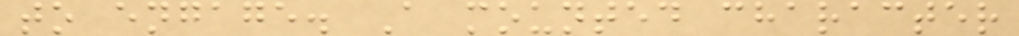to engage. A mounted character
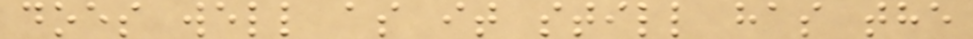does well as it still has the
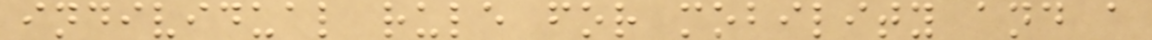individual rule for mobility and a
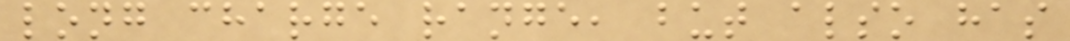long charge range, but also has
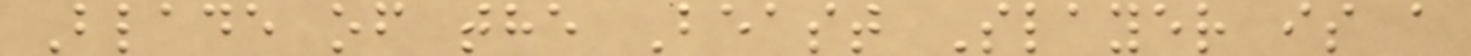Blade of the Beast Slayer is a
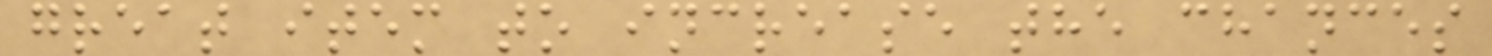great item to increase the chances
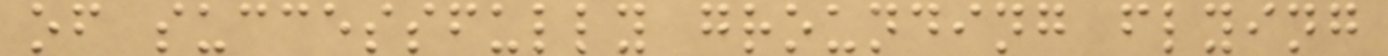of successfully grounding flying
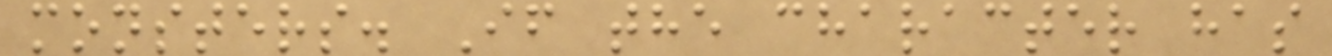monsters. If the character has
